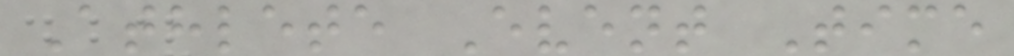Athlete Event Time
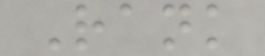Rank
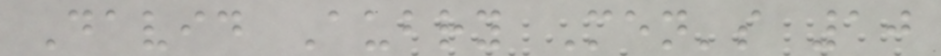David Aubry Men's 10
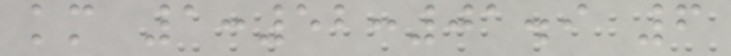km 1:52:01.9 6
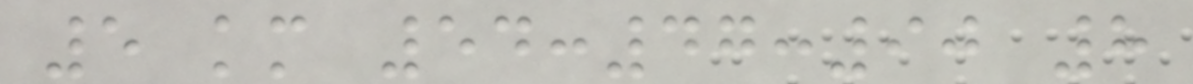5 km 54:47:90 8
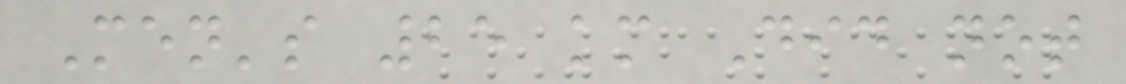Men's 25 km Did not
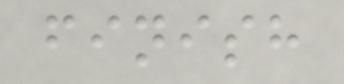finish
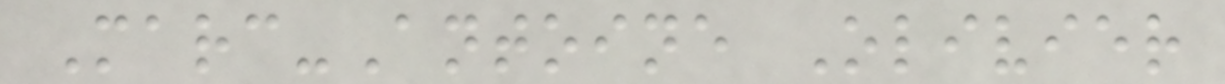Marc-Antoine Olivier
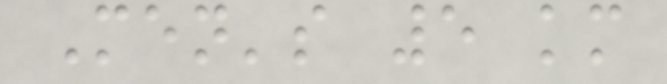Men's 5 km
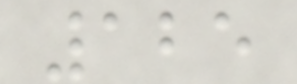125
